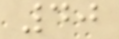40
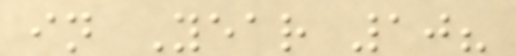in Year 10?
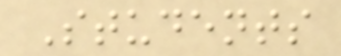Students
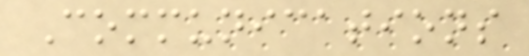Communications
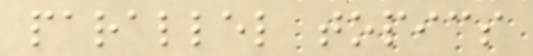parallel topics
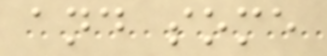and some
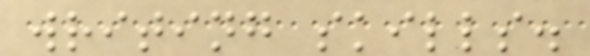writing skills.
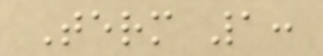Term 1:
